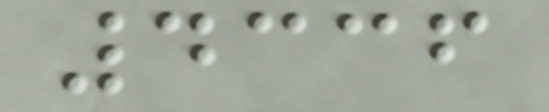4336
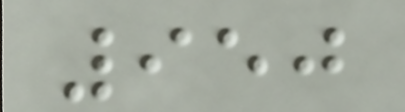950
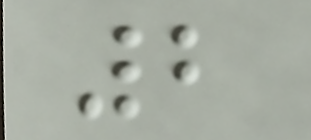2
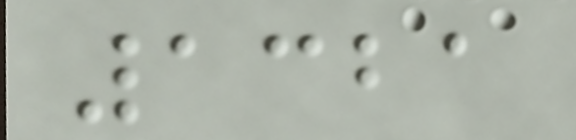1321
